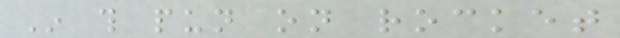In this pun on rocket
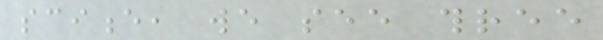science, we see three
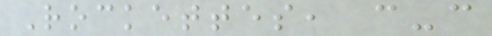Rockettes, can-can
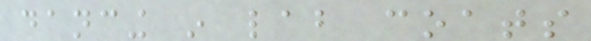dancing in lab coats
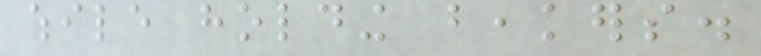while holding beakers.
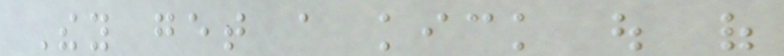They get a kick out of
